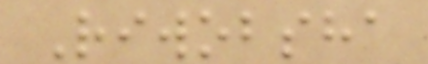Riwobsha
